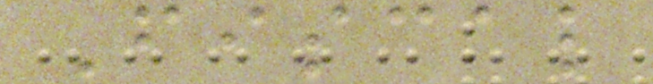Fiscal
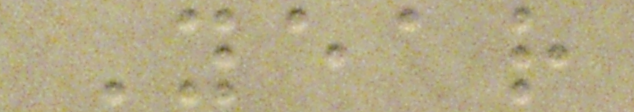Year
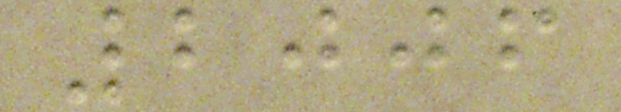2006
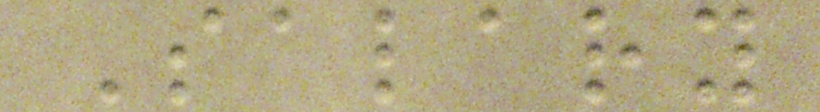Salary
